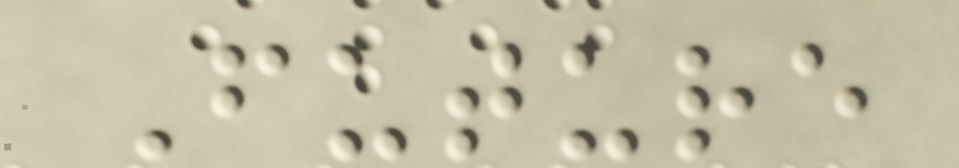Future
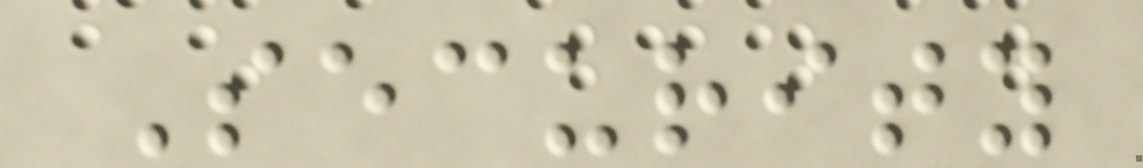Security
